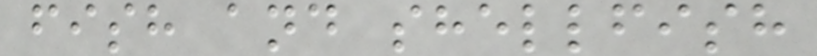fish and shellfish
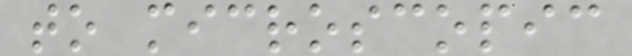to microscopic
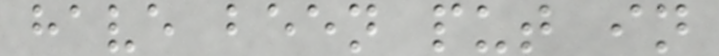have been put in
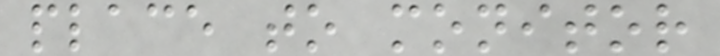place to monitor
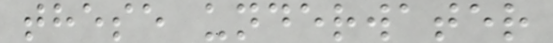these underwater
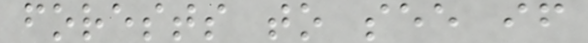forests to see if
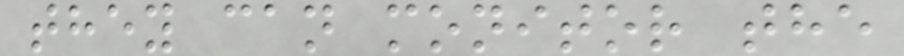they can monitor the
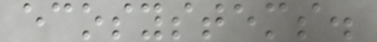ecosystems.
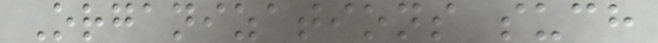Organizations such
